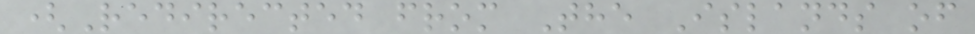(Redirected from The Islands of
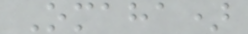Omaha)
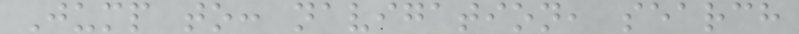Jump to: navigation, search
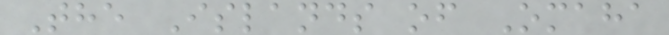The Islands of Omaha
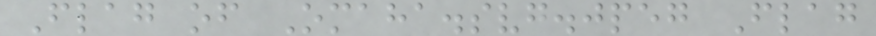Flag of Omaha.svg.jpeg Flag
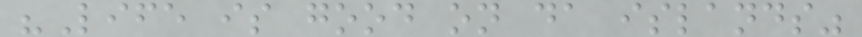"Life is good on da islands"
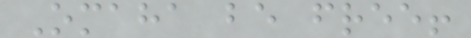Omaha be free!
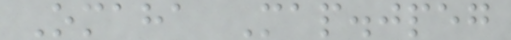Omaha Map.jpeg
